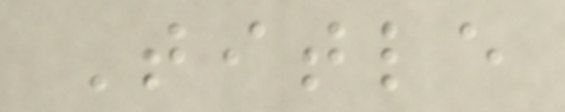Title
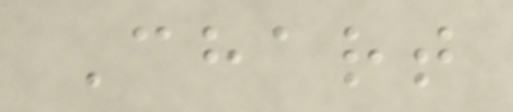Chart
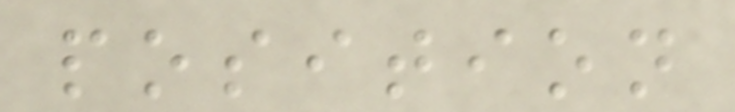position
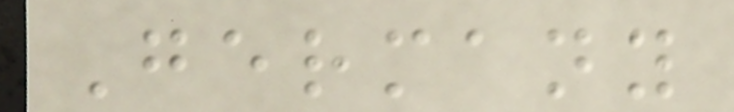Germany
